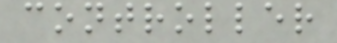controller
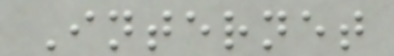Internet
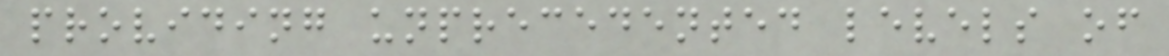providing unprecedented levels of
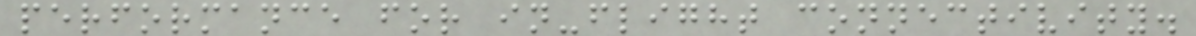performance for in-flight connectivity.
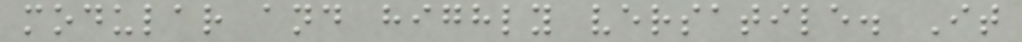modular and highly versatile. It
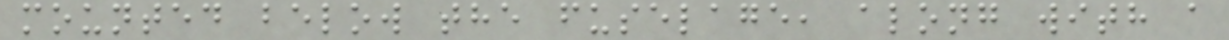mounted below the fuselage, along with a
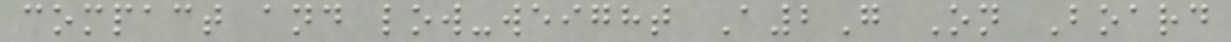compact and low-weight A2G On Board
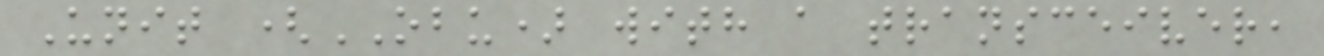Unit (OBU) with a transceiver,
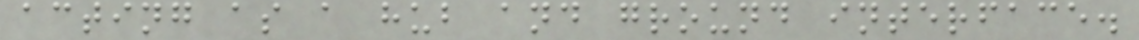acting as a hub and ground interface.
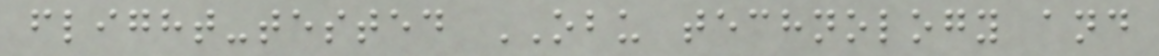flight-tested OBU technology and
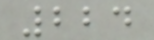224
